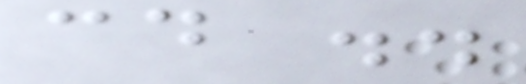cd ..
